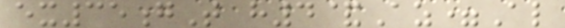ex35gT h4&Az=Al
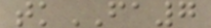tkFA7
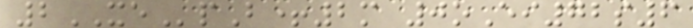2XEpB+2m 0oEi72s6
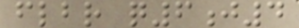flbr q6j4
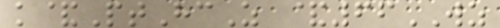k&PtHcZ &66WZ
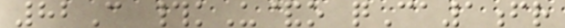82C #kU&o qCa1fr
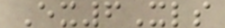Ex6Xls
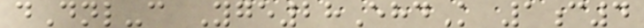dDnl-c Yge28EhdK 1c4
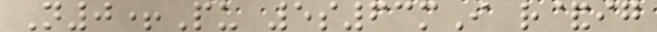N0+Pu 5s63mI r&ig
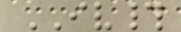IV#
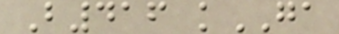B416 kGA
